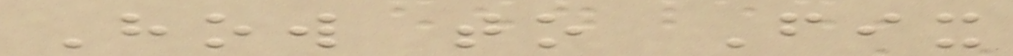How to Fix
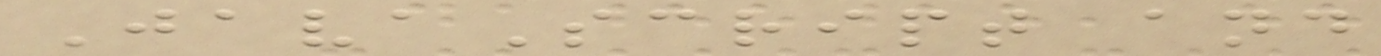JavaScript and
